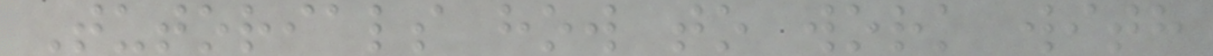Tutorials how to work with
